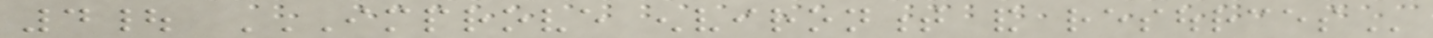4| IMPROVE ENVIRONMENT AND RESOURCES
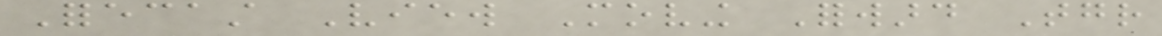Forecast View Moving Forward Together
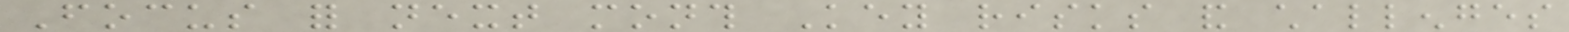Focus for next month Key risks and challenges
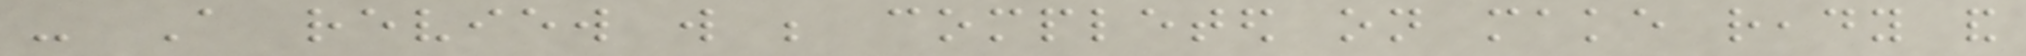- A review will be completed on make ready and
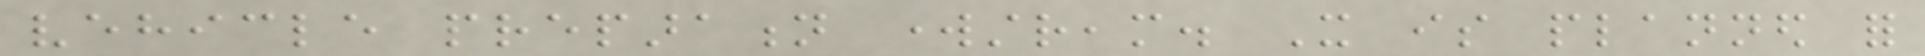vehicle preparation workstream. It is planned for
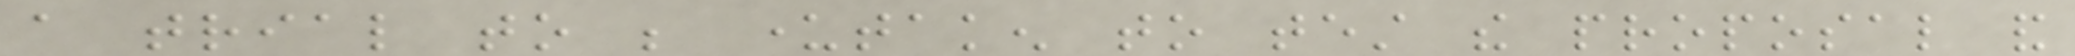a trial to be undertaken to test the proposal and
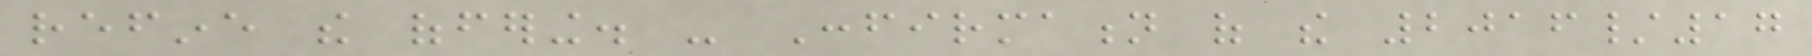refine the offering. - Confirmation of the 2016/17
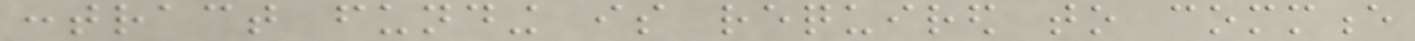contract funding is required to commence
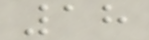18
